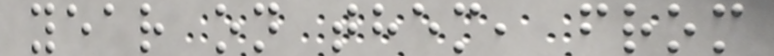year on them, from
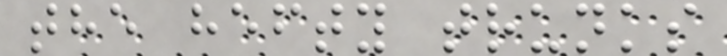the hefty trunks
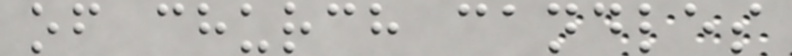of church candles
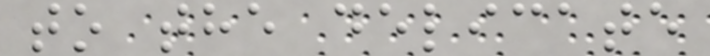to the delicate
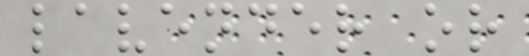lavender or
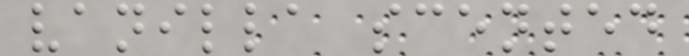vanilla scented
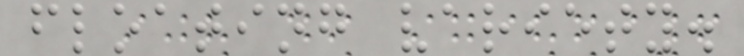floating variety.
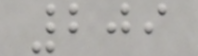209
